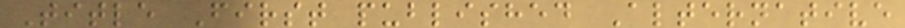Title First published Alternative
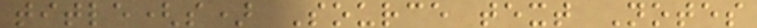title(s) Source text Notes
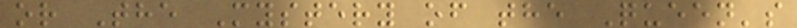or The Mystery of the Queen's
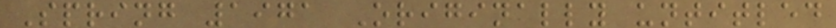Spring 1971 Originally untitled
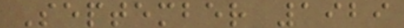September 1929
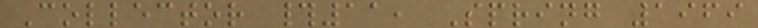Collector #11, Spring 1969
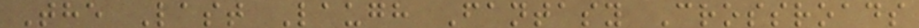The Last Laugh Fantasy Crossroads
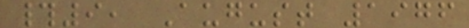#9, August 1976
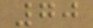70
